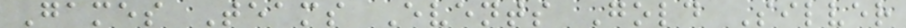Games Teams Events Gold Silver
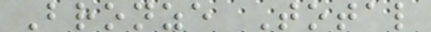Bronze Total
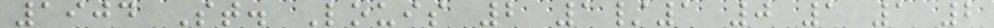1904 St. Louis 2 1/1 0 1 1 2
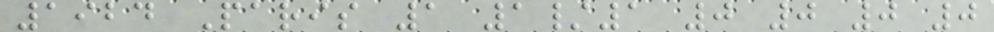1924 Paris 1 1/1 0 0 0 0
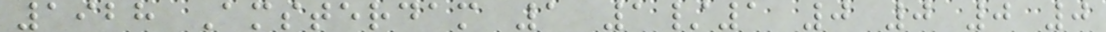1928 Amsterdam 1 1/1 0 0 0 0
